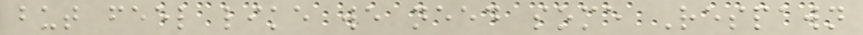but feel like we need some Respawn
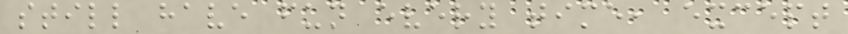still have fun every time, except
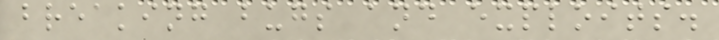breaking bugs and exploits.
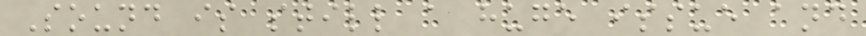Sound is still a huge issue and
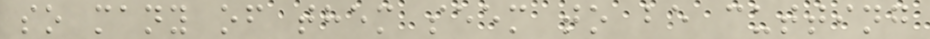so many of them seem to be cutting
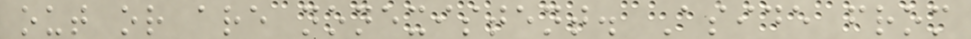out or are nonexistent. Aside from
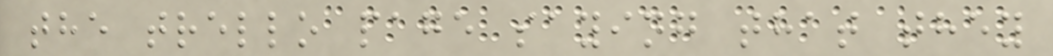the trello page saying that they
